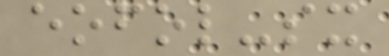eofol-sx
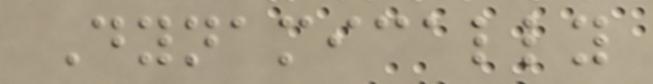Dynamically
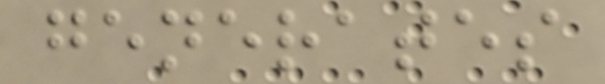generates
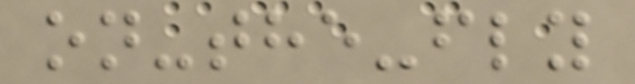on-the-fly
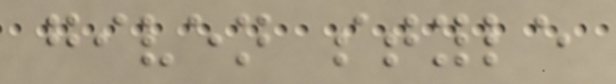given style
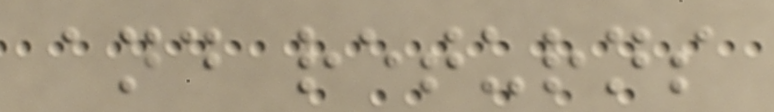and returns
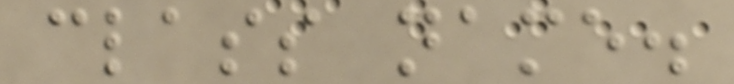class name.
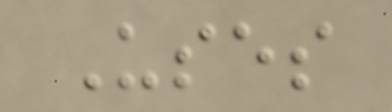Uses
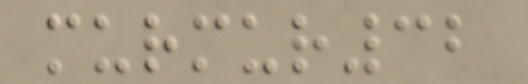murmur32
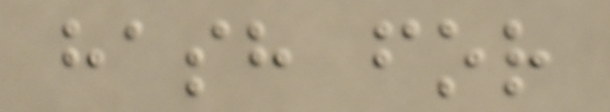hash for
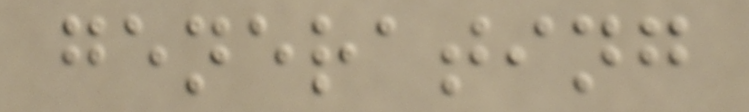generating
